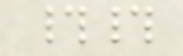##
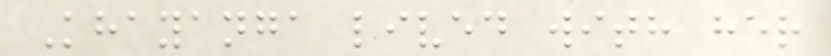Khayanga lived with her
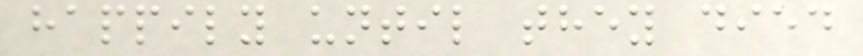happily until they died
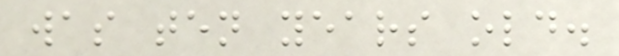was ten years old.
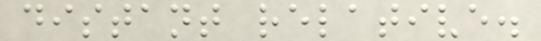distant relative.
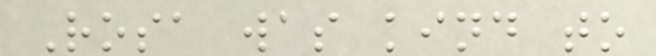Rosa was kind to
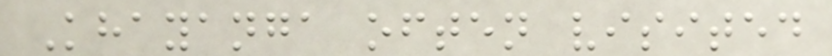Khayanga often visited
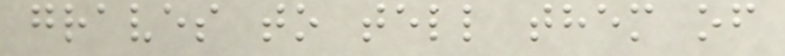graves to tell them of
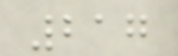217
